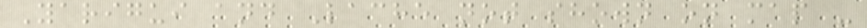Yarigui and Lache not shown on map -
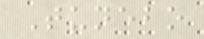Tunebo
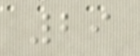29
